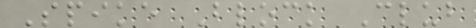Spike Block Club
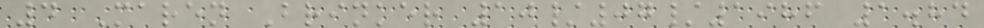4 Maren Brinker 10/07/1986 1.84
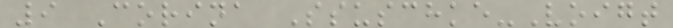9 Corina Ssuschke-Voigt
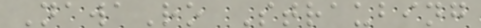NawaRo Straubing
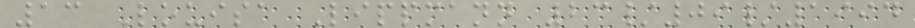13 Louisa Lippmann 23/09/1994
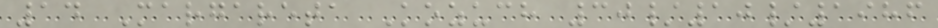14 Margareta Kozuch 30/10/1986
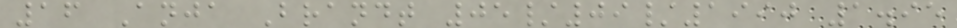16 Anja Brandt 05/09/1990 1.95
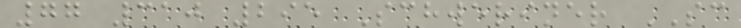77 310 295 Schweriner SC
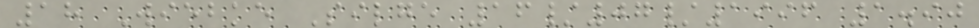18 Wiebke Silge 16/07/1996 1.90
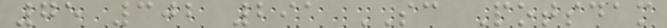75 302 291 SC Potsdam
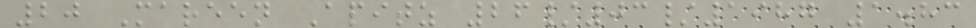20 Mareen Apitz 26/03/1987 1.83
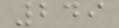249
